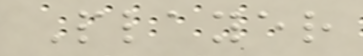Player
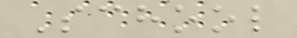School
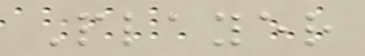Player
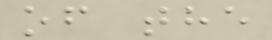of the
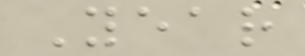Year
